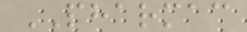PHARMAC
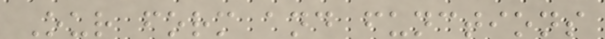Our form and functions
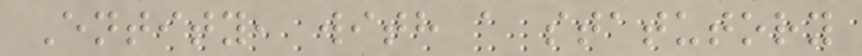Entity, with a statutory
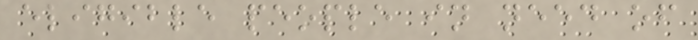eligible people in need of
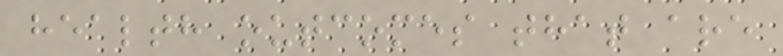health outcomes that are
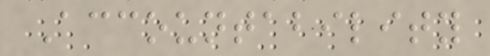Accountability
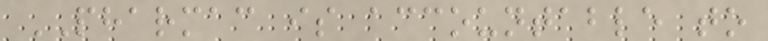PHARMAC is accountable to
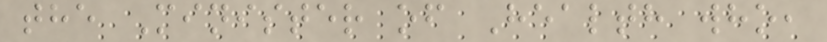the Minister of Health who,
